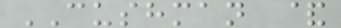CUSHMAN &
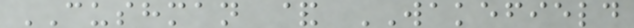CUSHMAN & WAKEFIELD
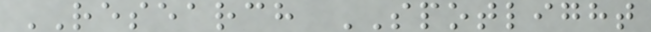RESEARCH SPOTLIGHT
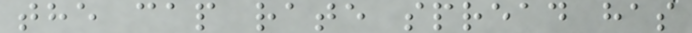the cap rate spread has
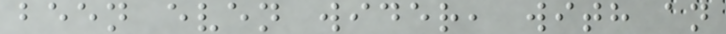been even wider, with an
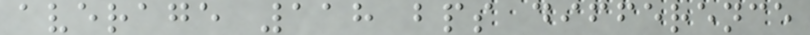average 118 bps difference
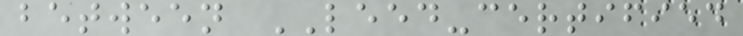between LEED-certified
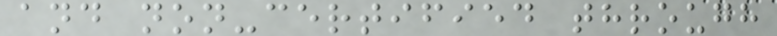and non-certified through
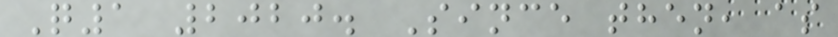Q1 2020. Since then, as
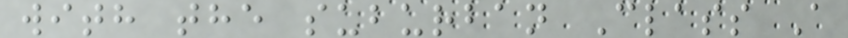with the suburban Class A
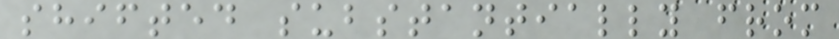shifted substantially from
